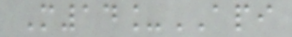M14_API
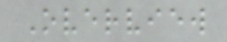Overview
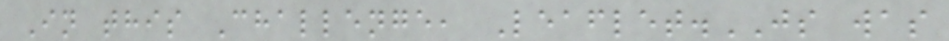In this Challenge, Leaflet.JS was
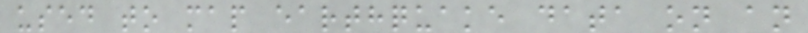used to map earthquake data on an
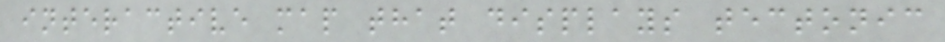interactive map that displays tectonic
